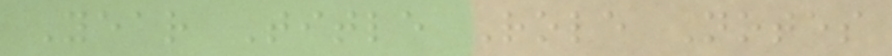Year Title Role Notes
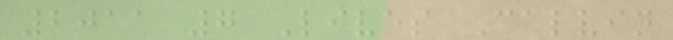2011 7 Lives Calvin
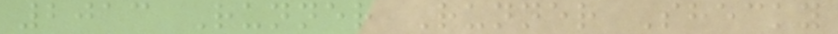2013 Runner Runner Shecky
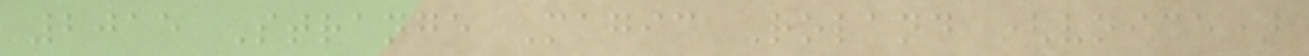2015 Strange Magic Roland (voice)
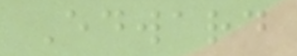Edward
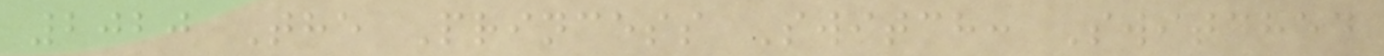2020 The Princess Switch: Switched
